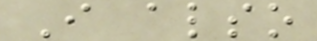I also
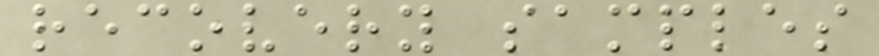recovery samples
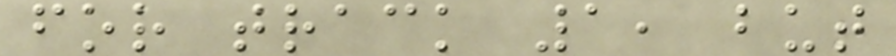for track 1, but
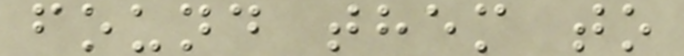found them to
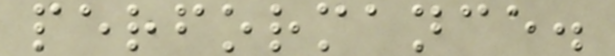performance.
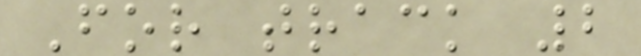For track 2
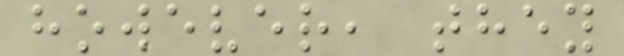however, they
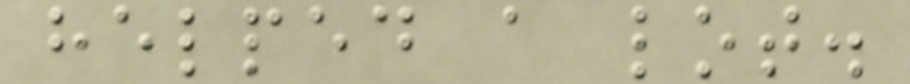helped a lot.
